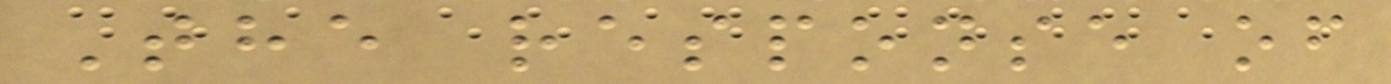The response of
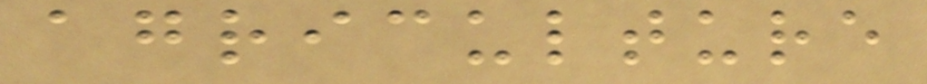agriculture
